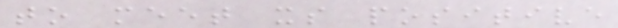to meet its positive
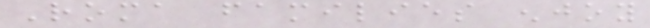Roma families enjoy
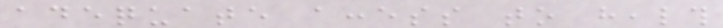adequate access to health
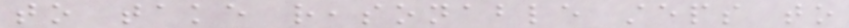to take reasonable steps to
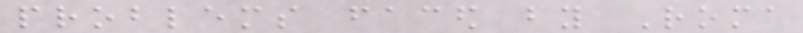problems faced by Roma
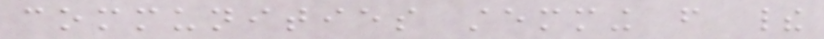communities stemming from their
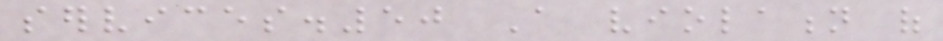services.50 A violation of
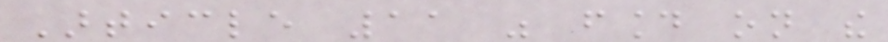Article 11 was found on the
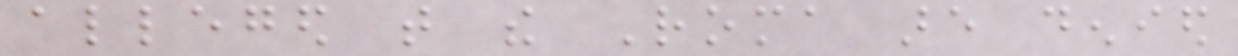alleged that the Roma are denied
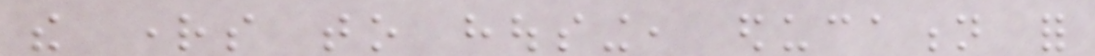the rights to housing, education for
